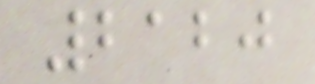2120
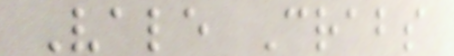Vale Crabs
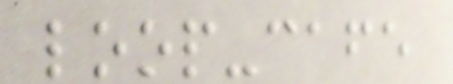loop-cafe
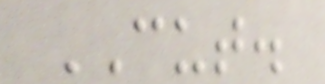CUT.
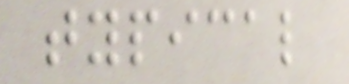typical
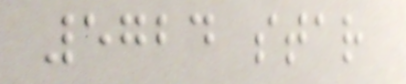5724 star
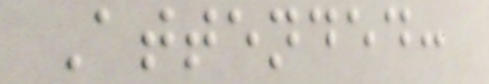Attended:
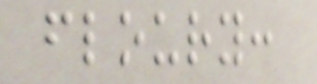floury:
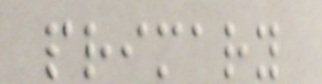primary
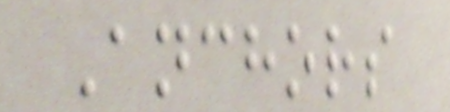Anchors
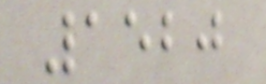1520
